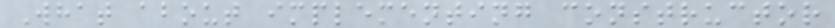What about implementing constructor
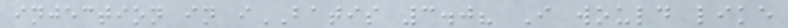injection in iBATIS 3.0? I would like
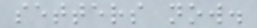setters now.
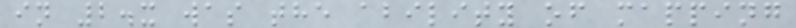in 2.x was the ability of mapping
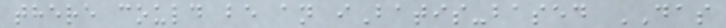there could be an iBatis-based DAS
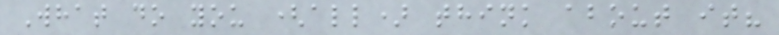What do you (all) think about it?
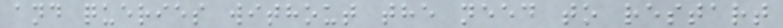and queries without the need to restart
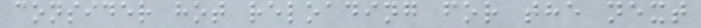consider hot reloading for the next
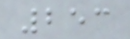253
